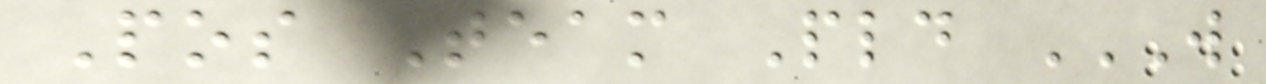Pos Team Pld W
